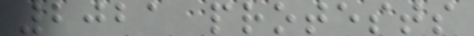2021 protests
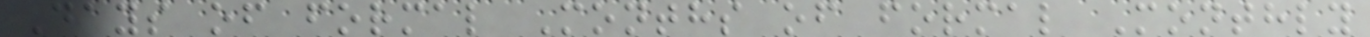Days of formal Months of formal Monthly
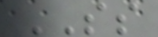SS
